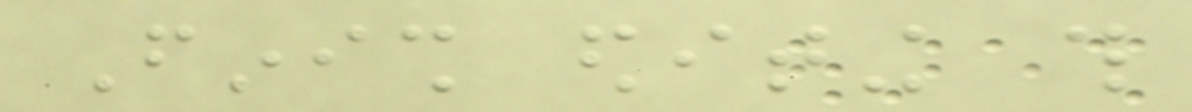Finish editing this
